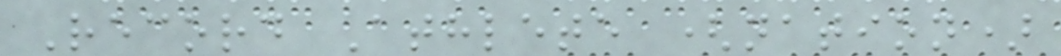Record Athlete (nation)
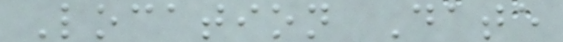Location Date
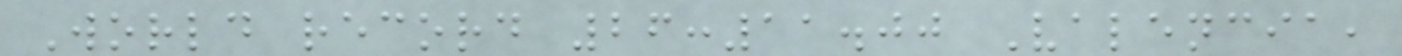World record 26:11.00 Valencia,
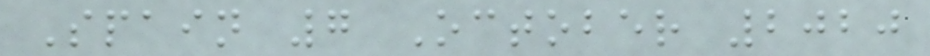Spain 7 October 2020
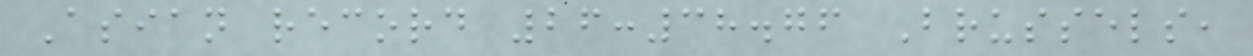Asian record 26:38.76 Brussels,
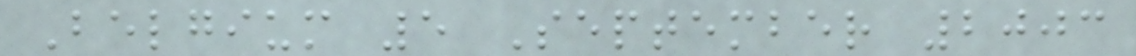Belgium 5 September 2003
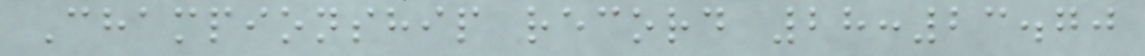Championship record 28:23.70
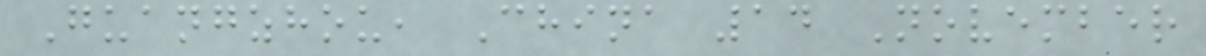Guangzhou, China 14 November
